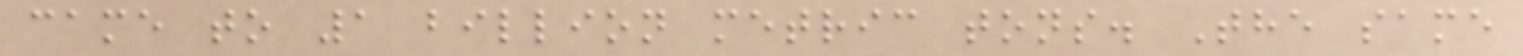came to 1 billion metric tons. The same
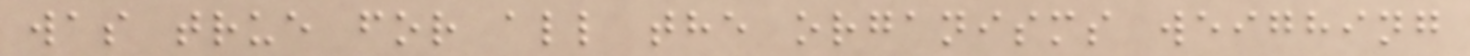was true for all the organisms weighing
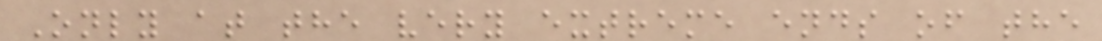Only at the very extreme ends of the
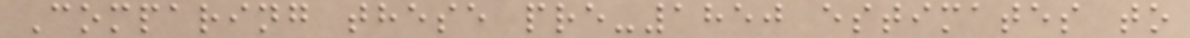Comparing these pre-1850 estimates to
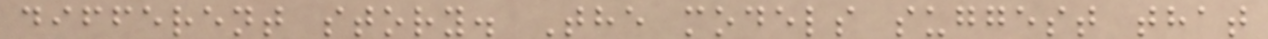different story. The models suggest that
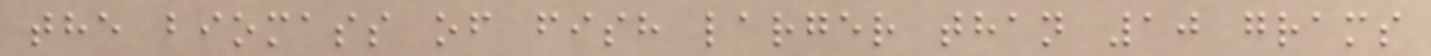the biomass of fish larger than 10 grams
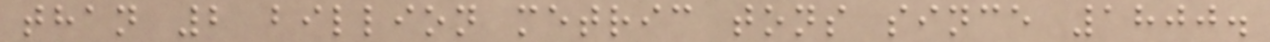than 2 billion metric tons since 1800.
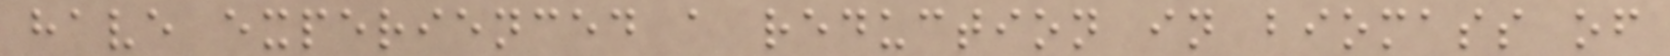have experienced a reduction in biomass of
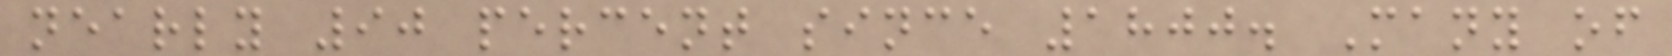nearly 90 percent since 1800. Many of
